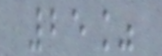25%
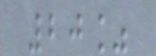20%
